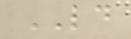LD
